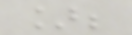];
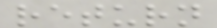return
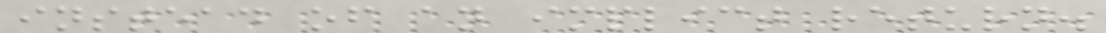instead of an implict return.
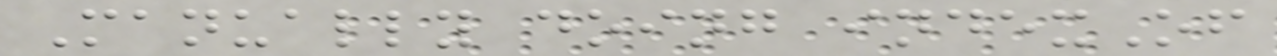Manually doing indexOf
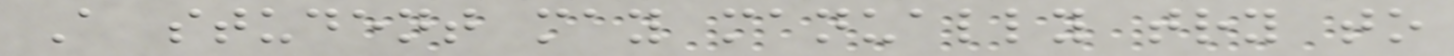A student may manually try to
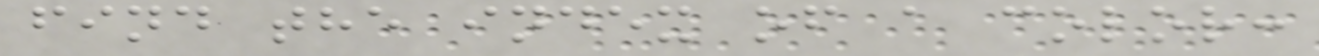find the index of a color:
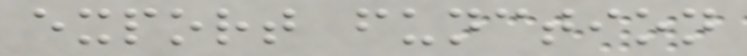export function
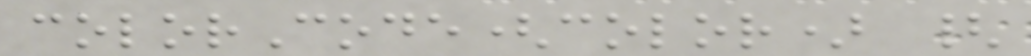colorCode(color) {
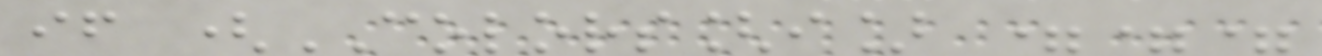if (COLORS[i] ===
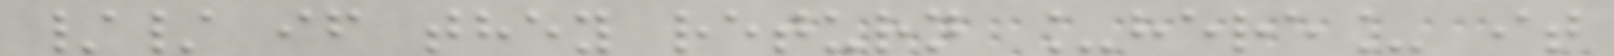// if they return _here_ it
